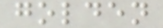golden
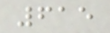615
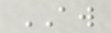AW
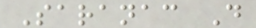Saranac D
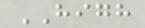HIGH
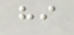hi
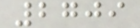2709
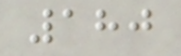180
